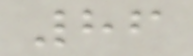86
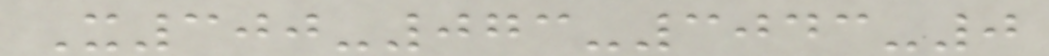X300-073-3043-0
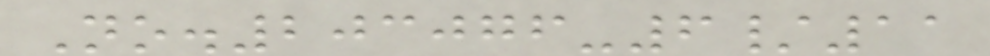No.203076-6/11
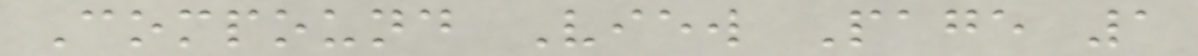Compound View Page 1
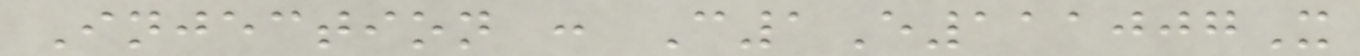Injection : C1E111007X
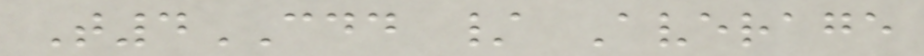T4CDD / Average
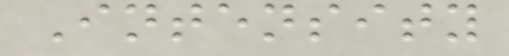Intensity
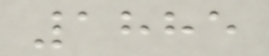1885
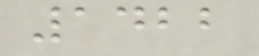1422
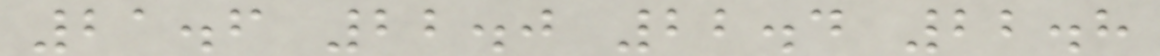21.6 22.0 22.4 22.8
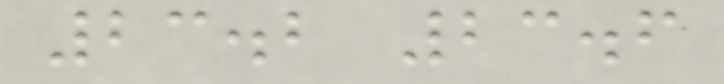23.2 23.6
